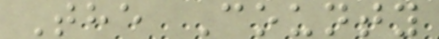The County
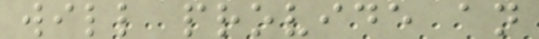will provide an
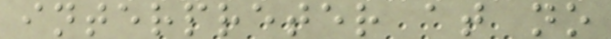interpreter at no
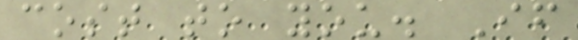cost to you. If
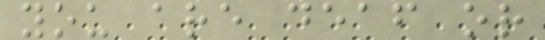you are deaf or
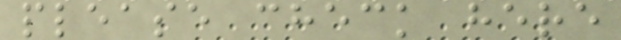please check here
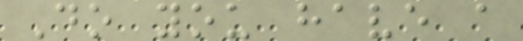Do you have a
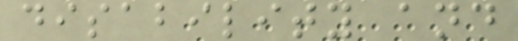disability and
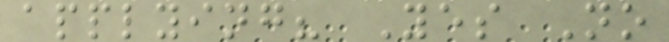applying? Yes No
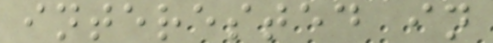interested in
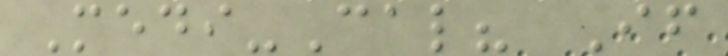Medi-Cal? If
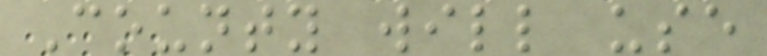County will use
